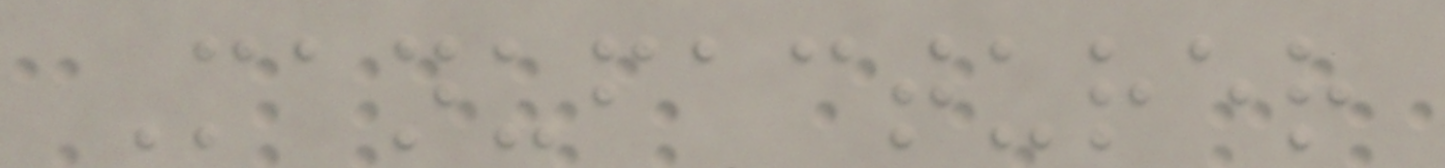Manufacturer
